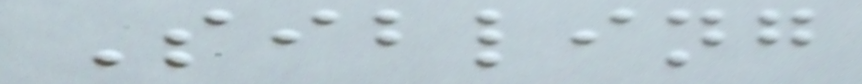Sibling
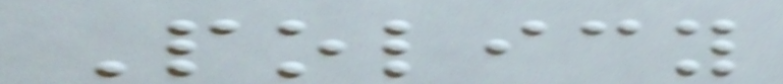Policy
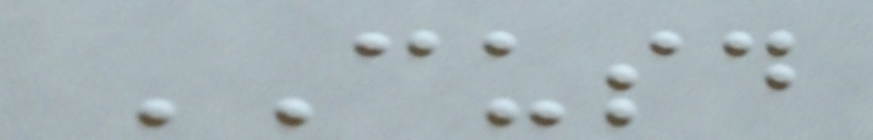CUSD
